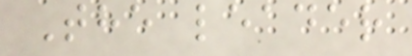The leader
